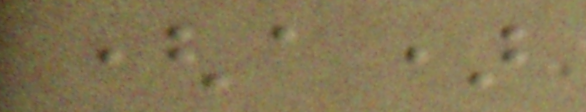(a)
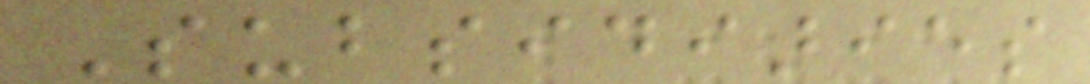Subsidiaries
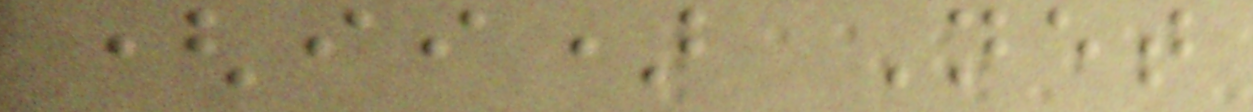(ii) Net
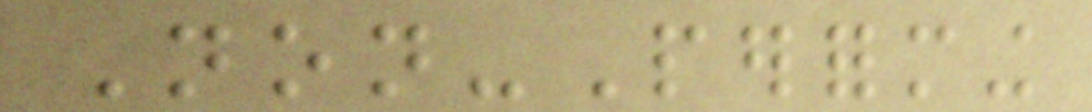Non-Performing
